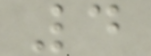4
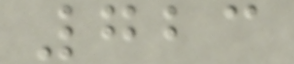723
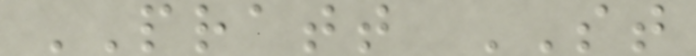PRATT ST
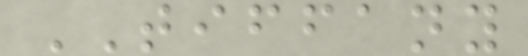TIFFANY
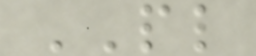PL
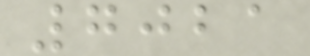7021
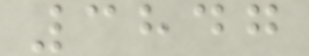3847
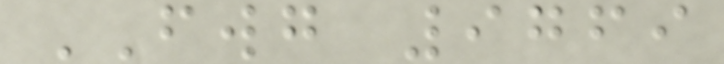FWG 9769
